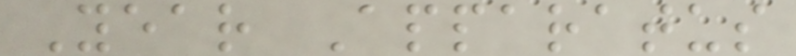Year Apparatus
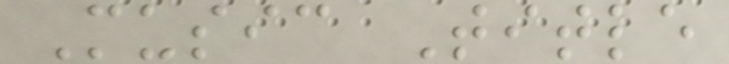Music Title
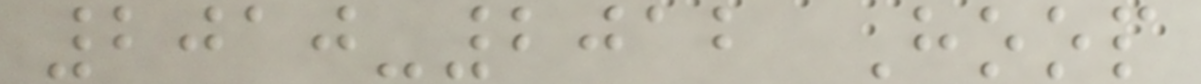2010-2012 Hoop
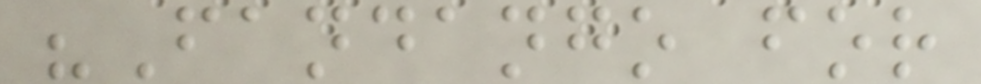"Fandango for
